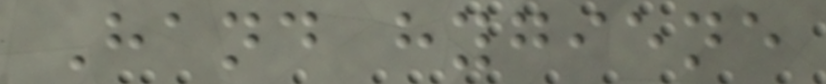Hand hygiene
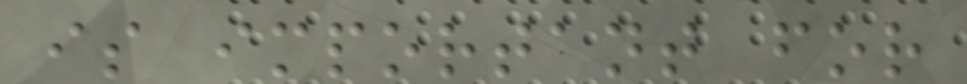is important for
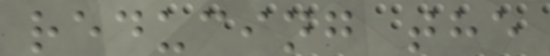reducing the
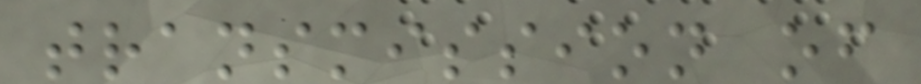transmission of
